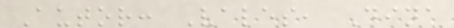Autor: Vales, Dina
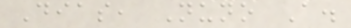Dias, Nuno A.
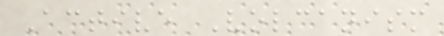Active Volcanism
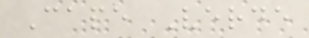Cape Verde
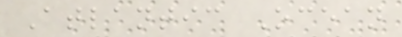Atlantic Ocean
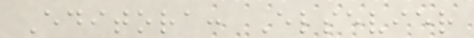Editora: Elsevier
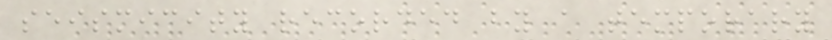seismicity recorded by a temporary
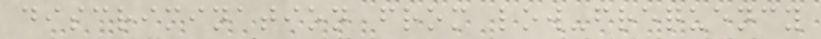discrimination from low-frequency
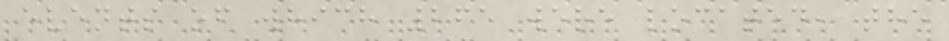events of which 265 were located, the
